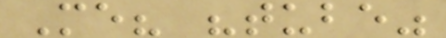Me? "tube"
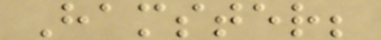Hamster;
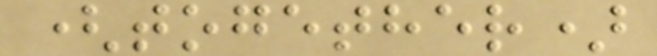(together)
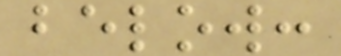below:
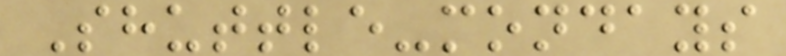Shuttle-mondays
